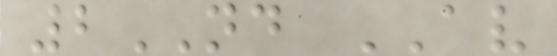2ND AV
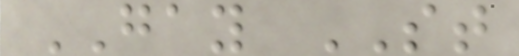GAY ST
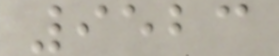9523
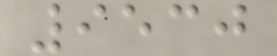9530
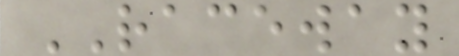RACEWAY
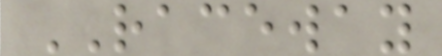RACEWAY
